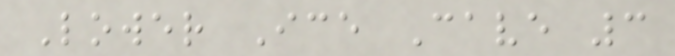Lower Ice Cave 3
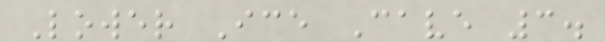Lower Ice Cave 3.
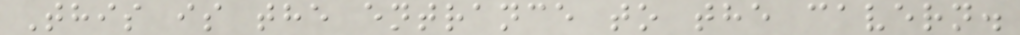This is the entrance to the cavern.
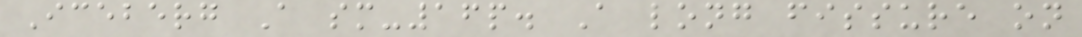Iceberg A sm-16p. A long fissure on
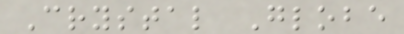Crystal Globe
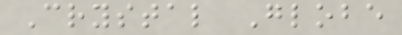Crystal Globe
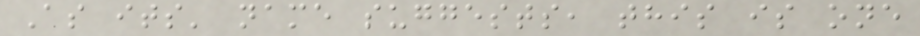As its' name suggests, this is one
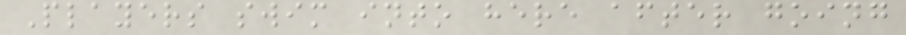Players swim into here after going
